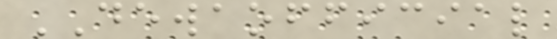DEWAOFFICIAL
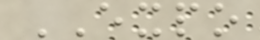EXPO
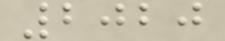2020
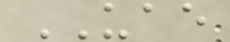UAE
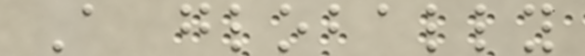A globally
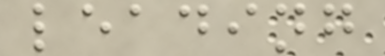leading
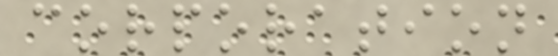corporation
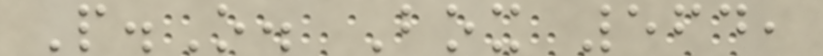P.O. Box 564,
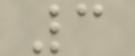3
